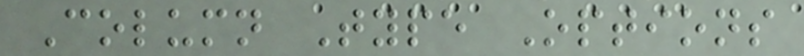Column Type Options
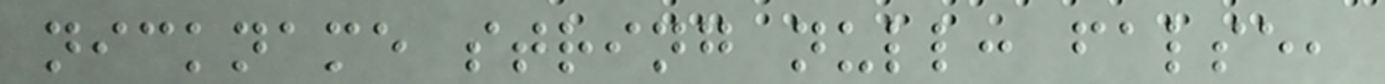nickname string null: false,
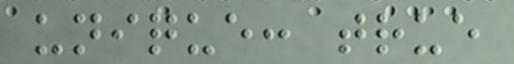unique: true
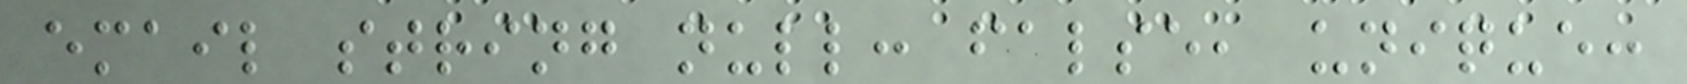email string null: false, unique:
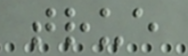true
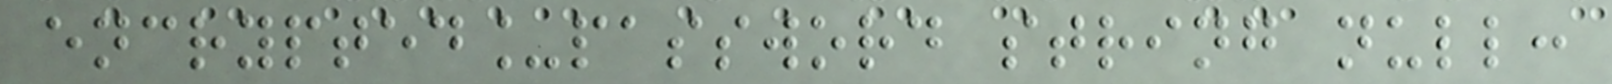encrypted_password string null:
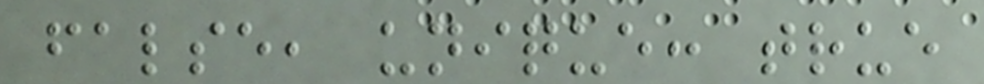false, unique: true
